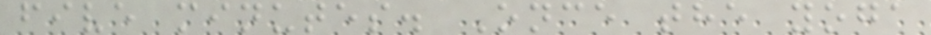five minutes. Once the yoga
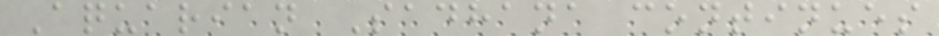Aquarian Sadhana continues
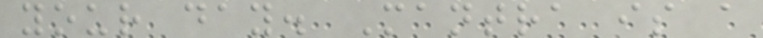your day. Mantra is a
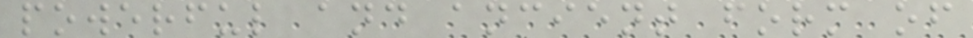powerful and ancient form of
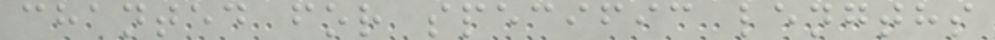chanted for specific lengths
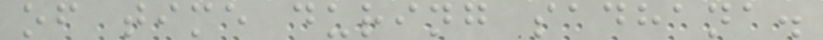of time during sadhana.
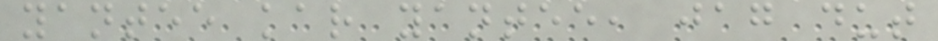yantee kar yantee, jag dut
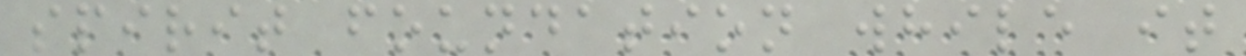spirit foundation while it
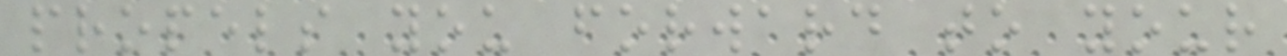propels you forward to your
